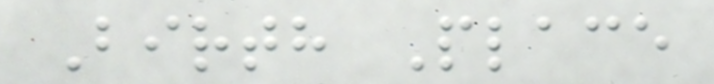Birth Place
